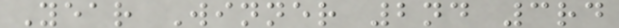Year Winner 2nd 3rd
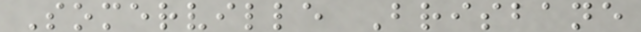Somerville Brisbane
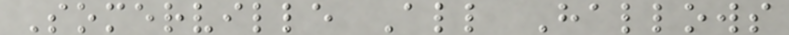Somerville All Hallows
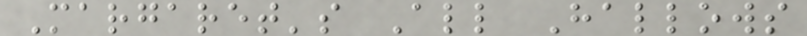Margaret's All Hallows
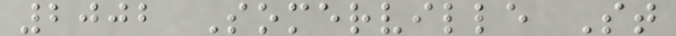2002 Somerville St
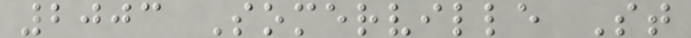2003 Somerville St
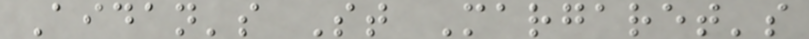Aidan's St Margaret's
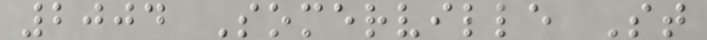2004 Somerville St
